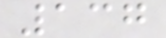137
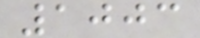1003
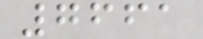7661
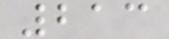213
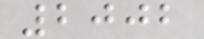2002
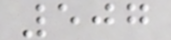507
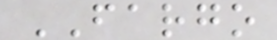FARGO
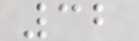32
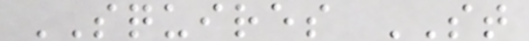SQUIRES ST
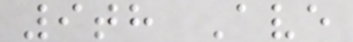9th Ave
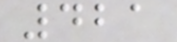421
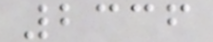2336
